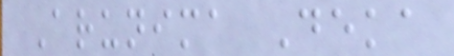Arunima Deka
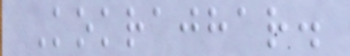Kokrajhar.
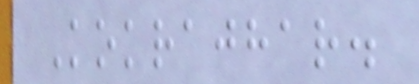Kokrajhar.
